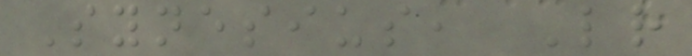Synesius, Letter
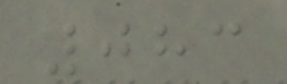083
